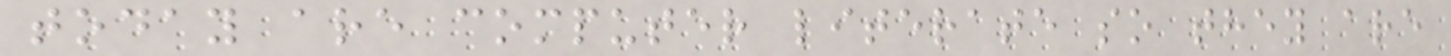today are computer literate so they are
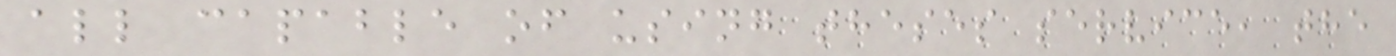all capable of using theses service, the
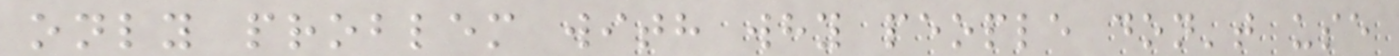only problem with why people don't use
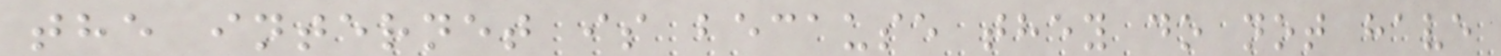the internet is because they do not have
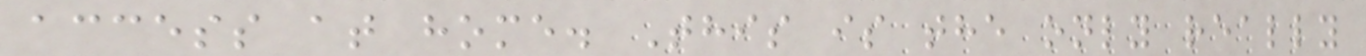access at home. This is the only really
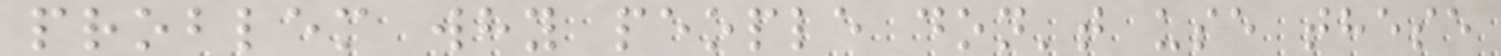problem why people don't use these
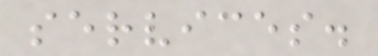services.
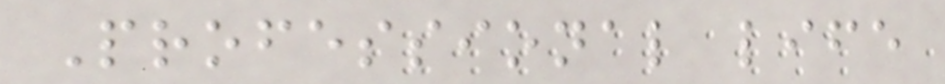Professional life
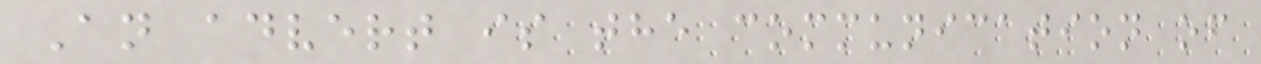An advert is the communication of
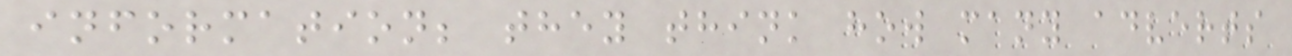information; they think how many adverts
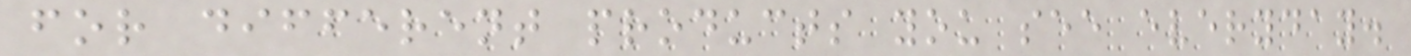for different products you see everyday.
